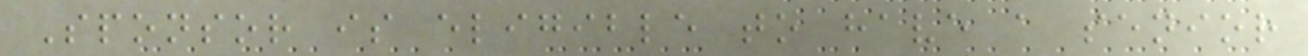Sponsor is eligible to have a senior
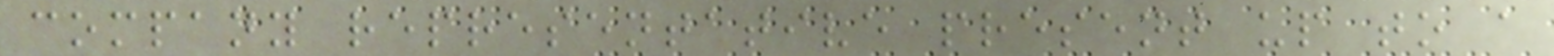company representative present up to a
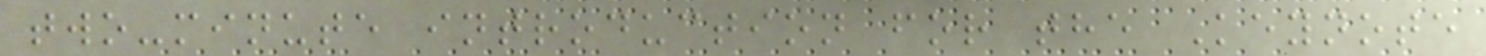two-minute introduction for the Keynote
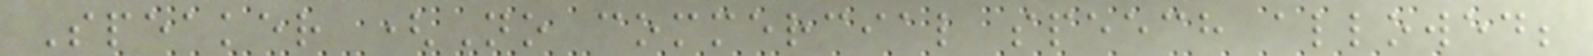Speaker (No commercial speech allowed;
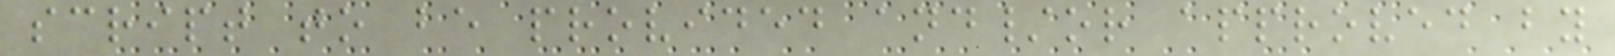script to be provided and/or approved by
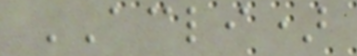ACLI)
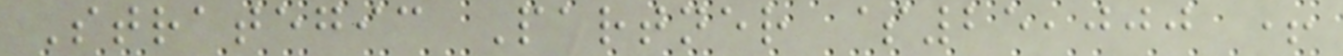Strategic Partner $25,000 +
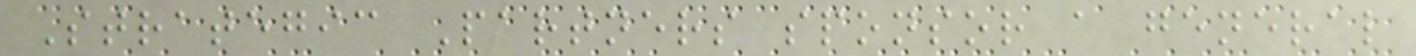Strategic Partners sponsor a general
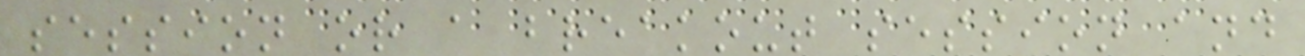session or a breakout session and
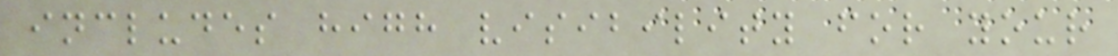includes high visibility for your
